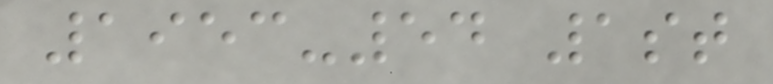1953-54 1st
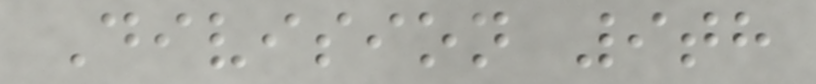Division 9th
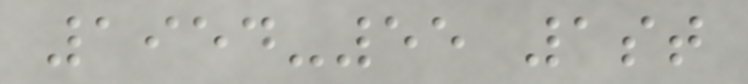1954-55 1st
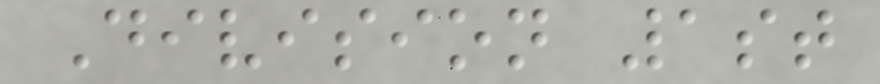Division 1st
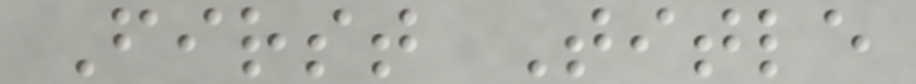First Title
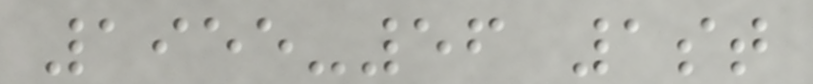1955-56 1st
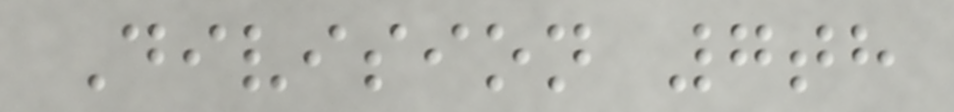Division 7th
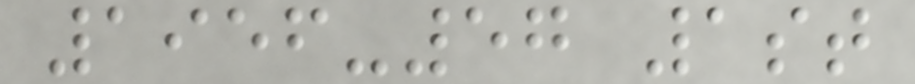1956-57 1st
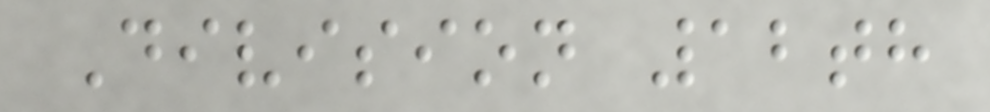Division 12th
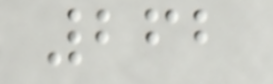262
